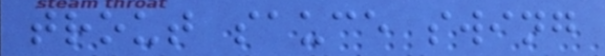trout sauce swing
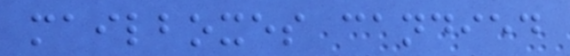mailboxes candied
